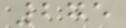275
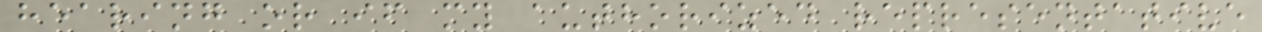hearing or if my authorized representative
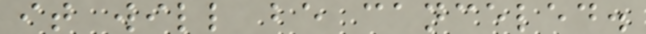it will be canceled.
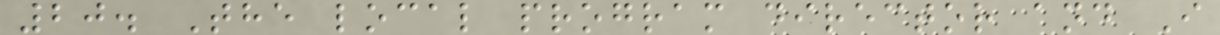20. The local program director and I
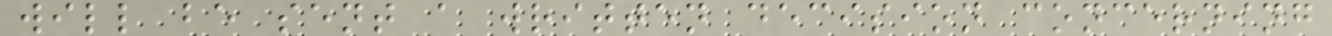will be sent a written decision concerning
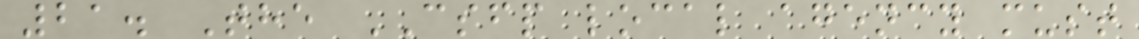21. The CSFP local agency must
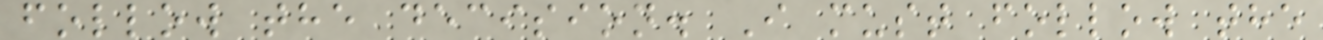follow the decision. I must follow the
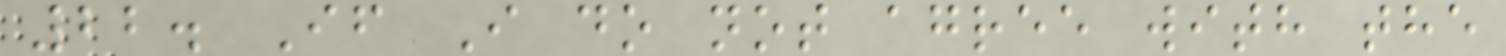22. If I do not agree with the
